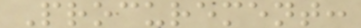Procurement:
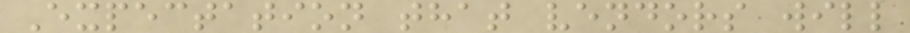Expectation that vendors will
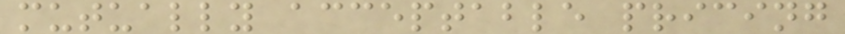mutually acceptable pricing
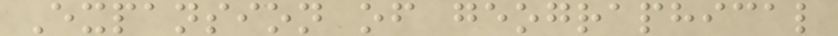Expansion of geographical
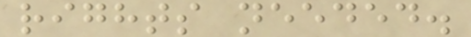rights needed.
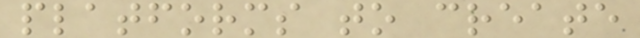platforms to create
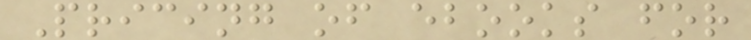Pricing of ebooks for
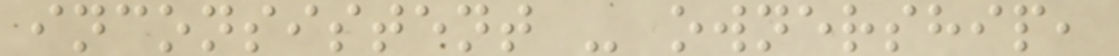inconsistent - ownership,
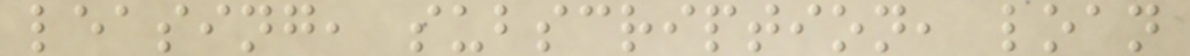leasing, subscription, loan
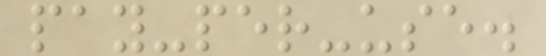pay-per-use.
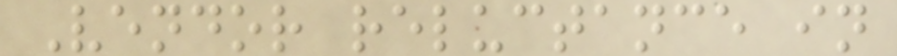Vendor reluctance in
